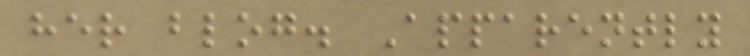her blog. Apparently
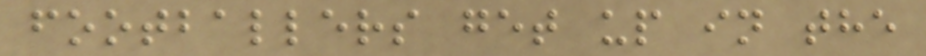footballers get up in the
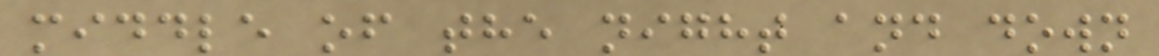middle of the night and down
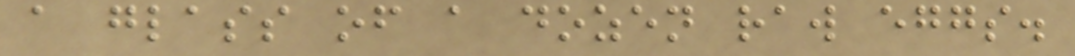a glass of a dozen raw eggs.
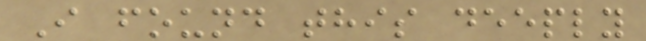I found this deeply
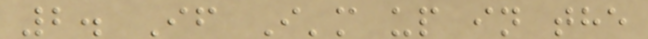2. If I'm up in the
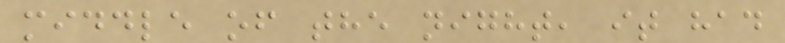middle of the night, it had
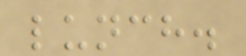lunch.
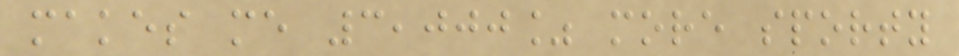makes me 3,000% more sporty
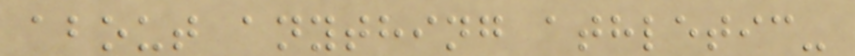about anything athletic-
